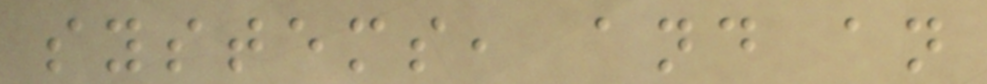systems, and an
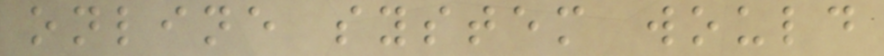online system would
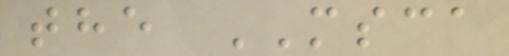the MSCA
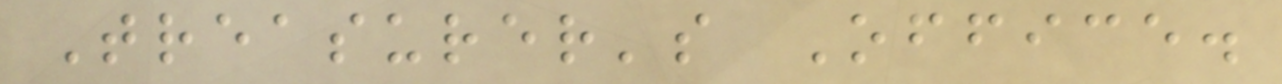Treasurer's Office.
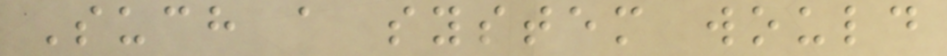Such a system would
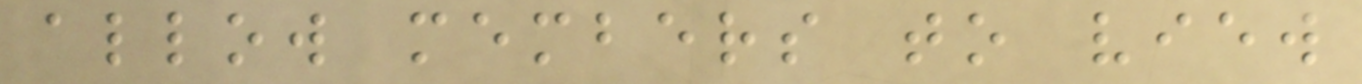allow members to view
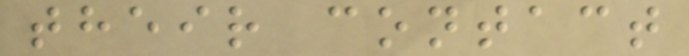their contact
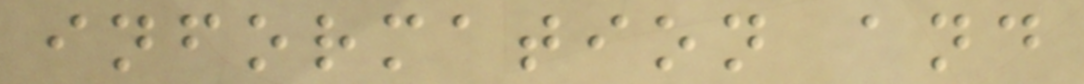information and
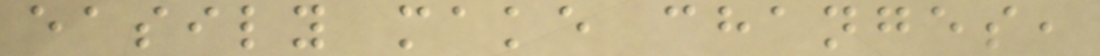easily make changes,
